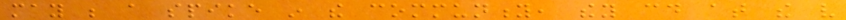may be a spike in the community, they could at the very
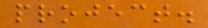project.
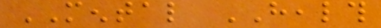MENTAL HEALTH
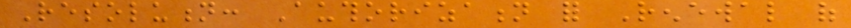Resolution: Authorization for Renewal of
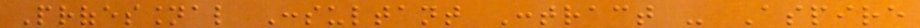Professional Consultant Contract - Aspire
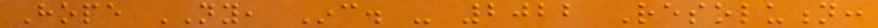Hope NY, Inc. - 2022 Resolution:
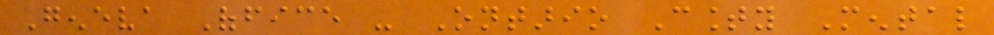Geneva Office - Ontario County Mental
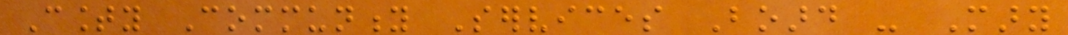County Community Services Board - Mary
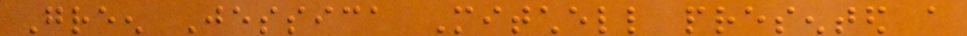Green Jessica Mitchell presented a
